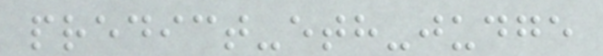predict-eth-judge
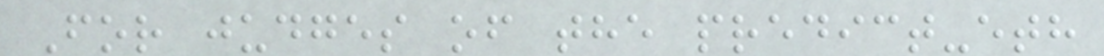For judges of the predict-eth
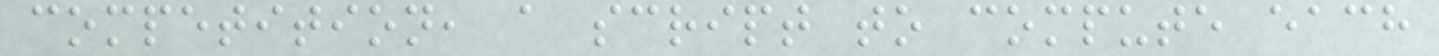competition, a script to compute each
